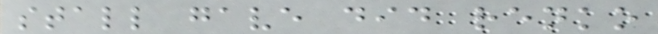stall gave did renko
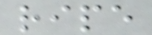ripe
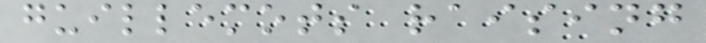guillemots raising
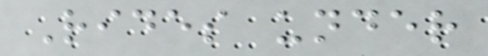Rides under
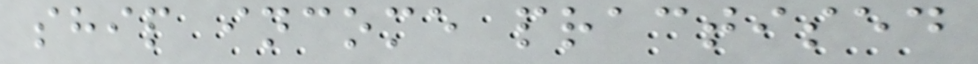ship income practised
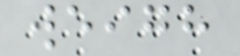weigh
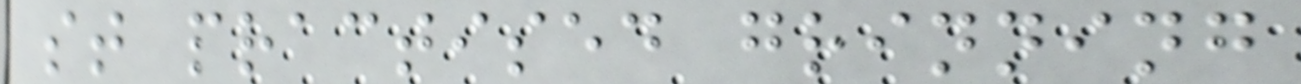st practised grinning
